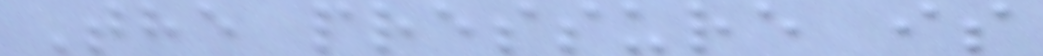The pressure is
